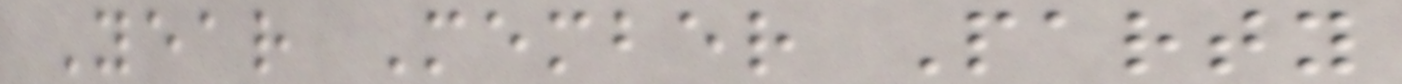Year Member Party
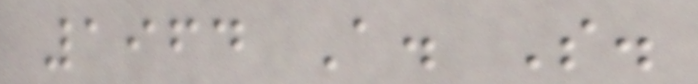1964 A. S.
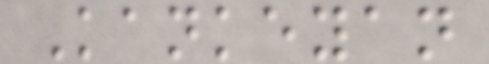Kankeyan
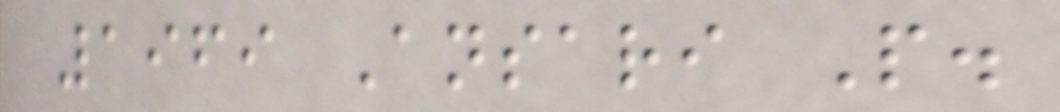1969 Ansari P.
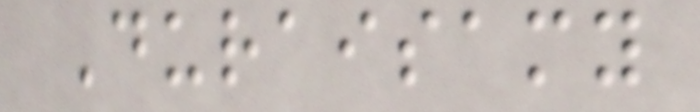Duraisamy
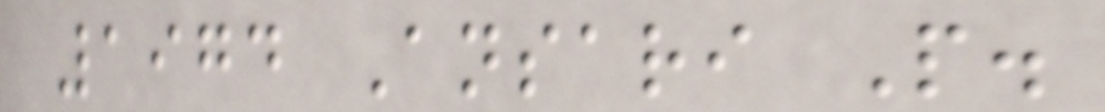1974 Ansari P.
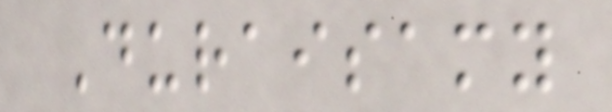Duraisamy
